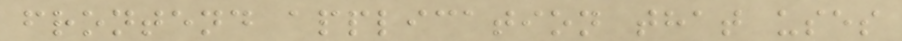frontend application that uses
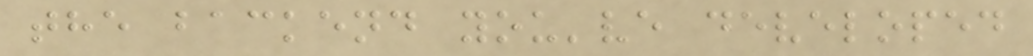the backend you've developed
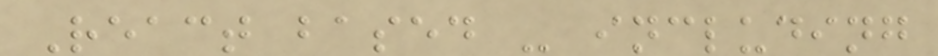React based - including
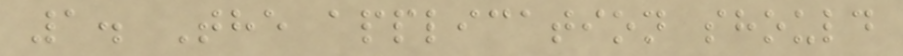1. The application should
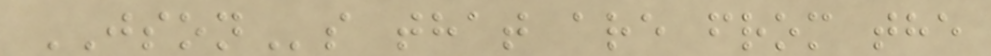JSONs that are from the
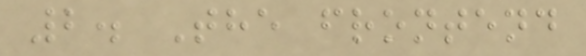2. The frontend
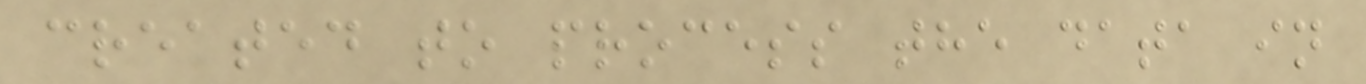created to process the data in
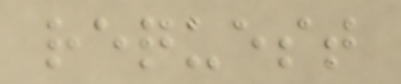request
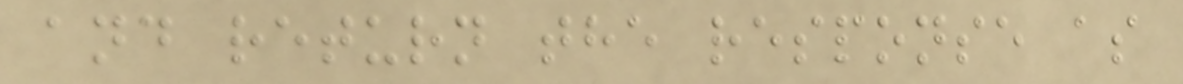and return the response as
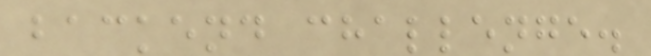backend challenge.
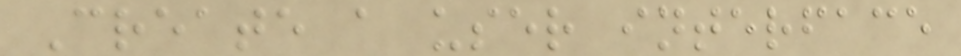Create a user interface
